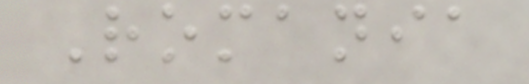Romania
